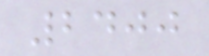2400
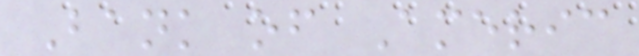Bank of Americ
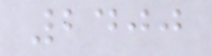2400
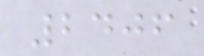2406
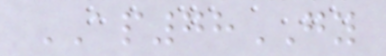AP78GY
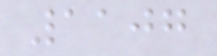1107
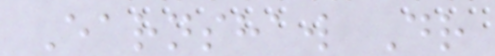Earnshaw Dr
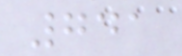741
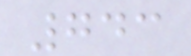743
